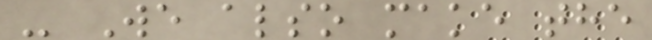- We also make the
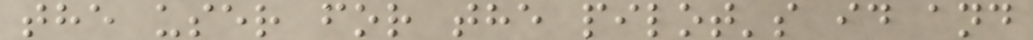the user for the pilot's id and
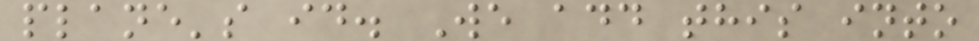plane's id. We add this into
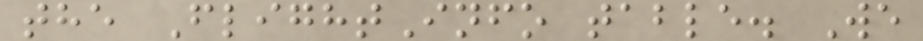the FlightInfo table. We
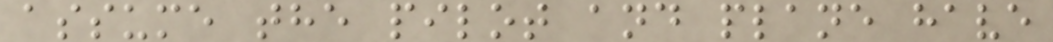assume the pilot and plane have
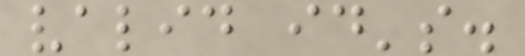valid id's.
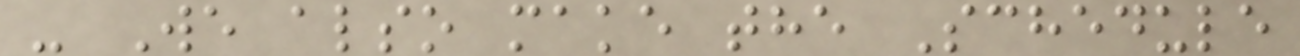- We also make the Schedule
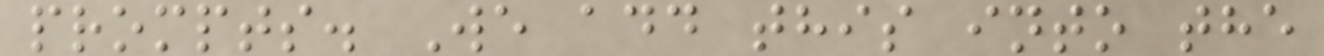prompts. We add this into the
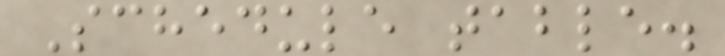Schedule table.
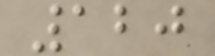120
